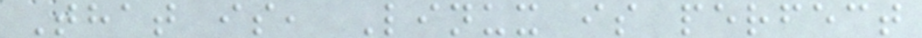That is, Linux is perfect
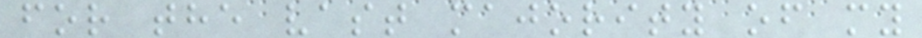for the vast majority of my
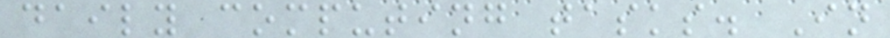daily computing tasks. In
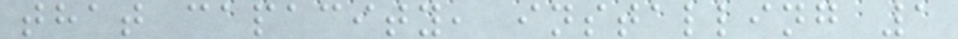that capacity, installing 1
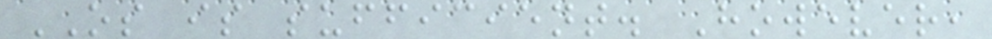OS is sufficient. However,
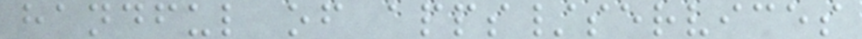handful of apps/services
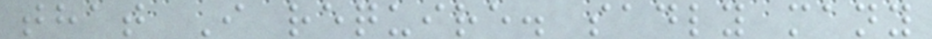that I require. sadly many
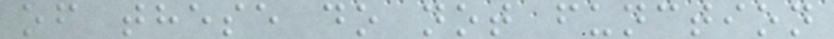of these do not function
